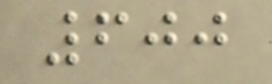600
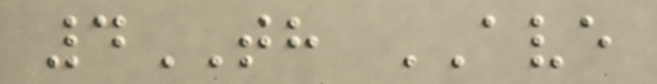4TH AVE
